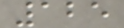125
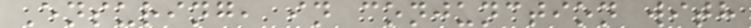Ensuring, in conjunction with
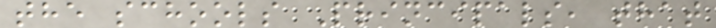the schools Principals, that
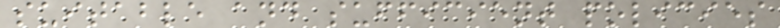suitable and sufficient policies
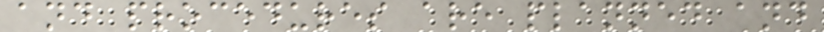and procedures are planned and
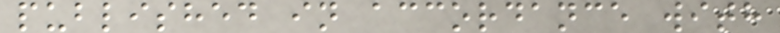published in accordance with
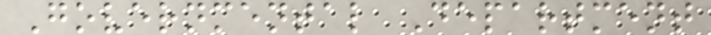Governmental Department
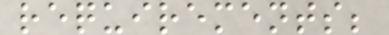requirements;
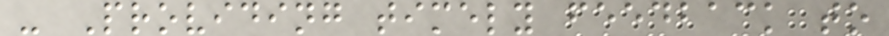- Providing timely feedback to
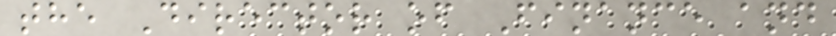the Director of Finance and
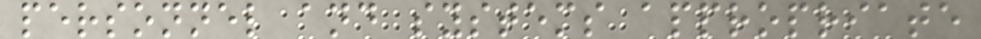personnel and systems appropriate
